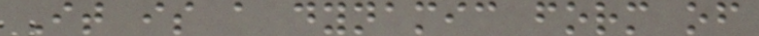It is a dynamic form of
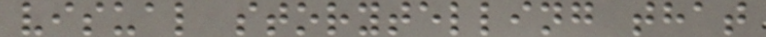visual storytelling that
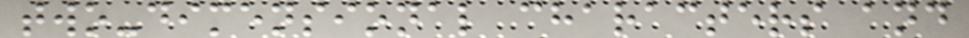two-dimensional characters and
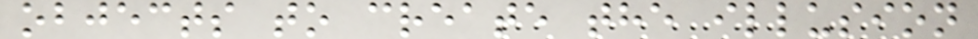objects to create the illusion
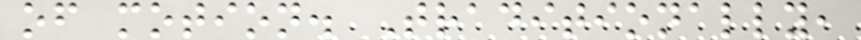of motion. Traditionally,
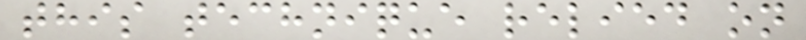this technique relied on
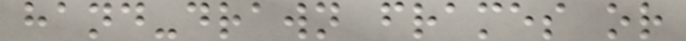hand-drawn frames or
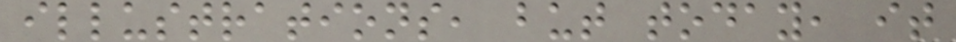illustrations, but today, it
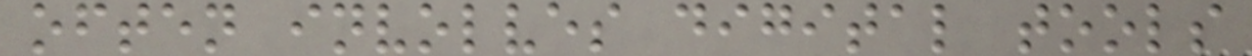often involves digital tools
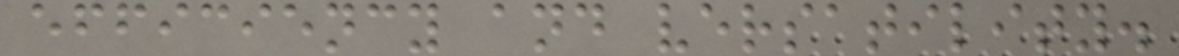efficiency and versatility.
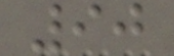90
